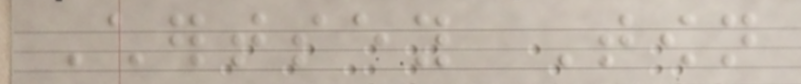Chertsey Town
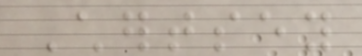Chertsey
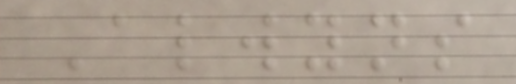Alwyns
